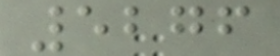5276
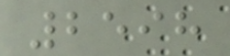2598
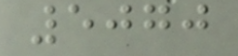5070
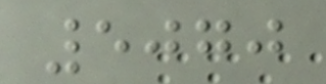5070
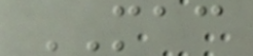MAC
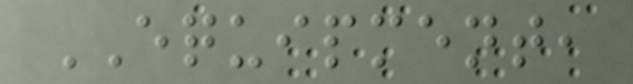EQUIPMENT,
